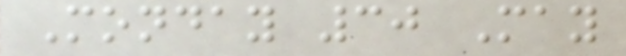Monday 30 May
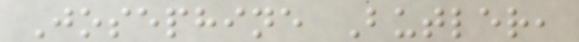Josephine Butler,
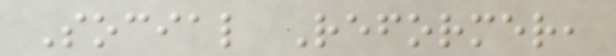Social Reformer,
